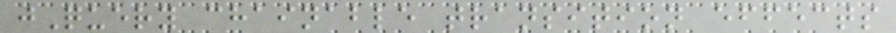jQuery chainable transition effects
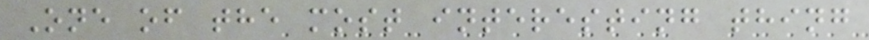One of the most interesting thing
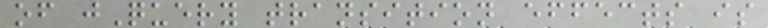of jQuery transition effects is
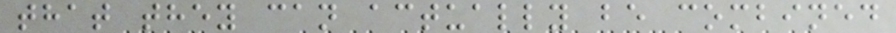that they can actually be combined
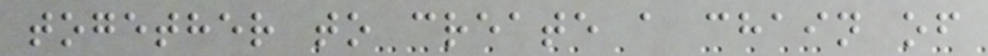together to create a chain of
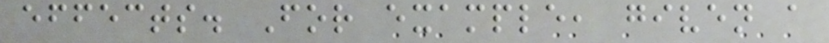effects. For example, given a
